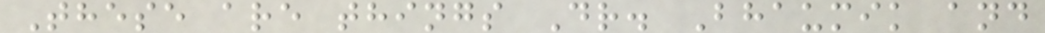These are things Dr. Bhaumik and
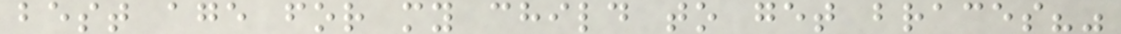best age for my child to get braces?"
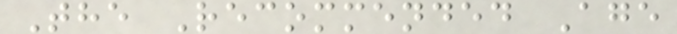The Recommended Age
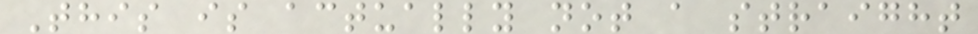This is actually not a straight
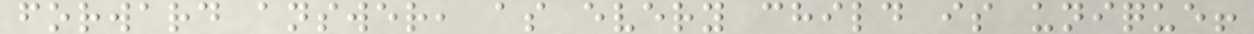forward answer, as every child is unique!
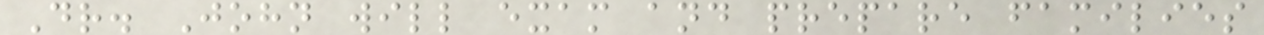Dr. John will exam and prepare families
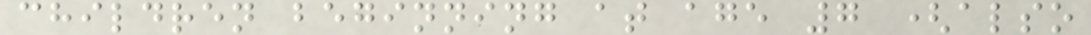children beginning at age 7 (also
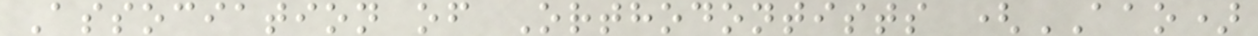Association of Orthodontists (AAO)
